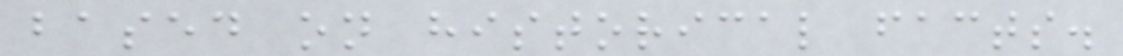based on historical facts.
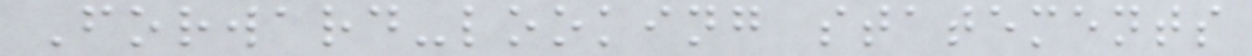Forward-looking statements
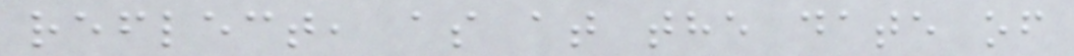reflect, as at the date of
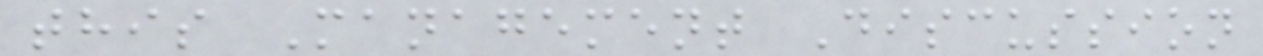this Management Discussion
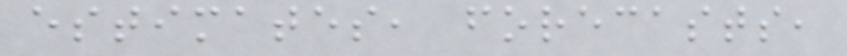estimates, forecasts,
